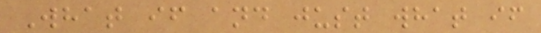What if and just what if
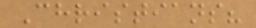Christians?
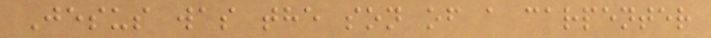Jesus was the son of a carpenter
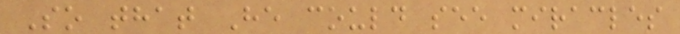So that He could see miracles
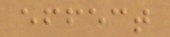effect
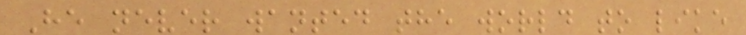He never wanted the world to like
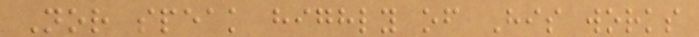Nor speak highly of His works
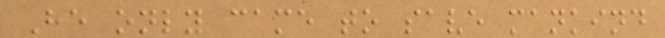He only came to save mankind
